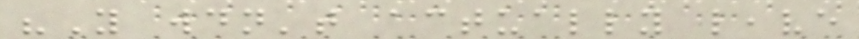"You wouldn't actually leave
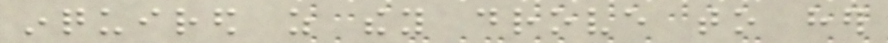inquired as they drove to her
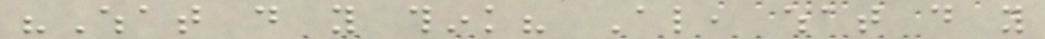"What do you think? Also, what do you
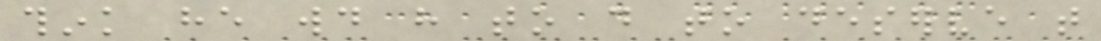think he would have to do to deserve that
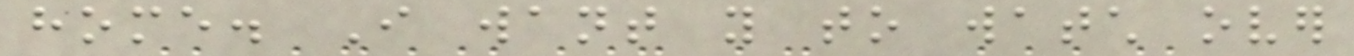home. I want you to watch over
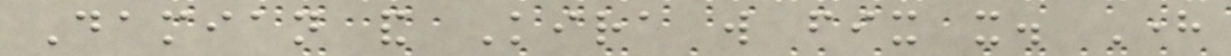Damian and Kira will fix it. Here
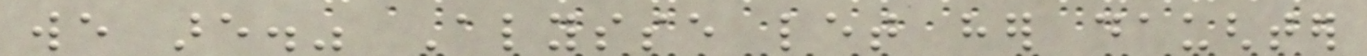we are." Alysse let her daughter
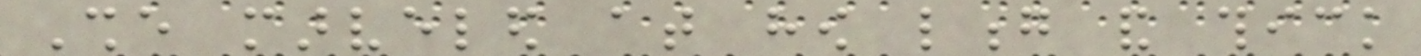She marveled at how long and thick
